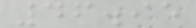46.95
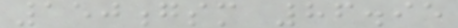150gsm 86.95
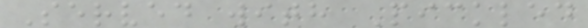Served with Pickled
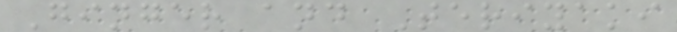Ginger and Teriyaki
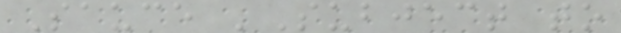Sauce 'Subject to
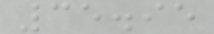35.95
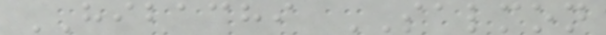HIBACHI SALMON
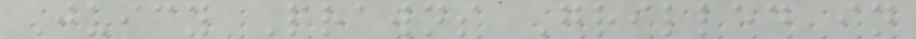Juicy Prawns Grilled in
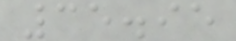35.95
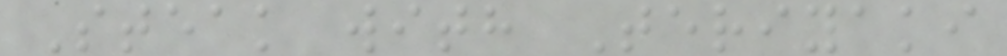Steak with Teriyaki
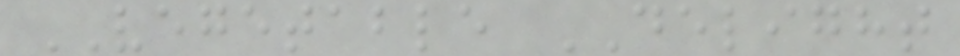VEGETABLE DELIGHT
